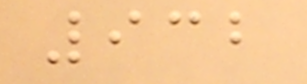932
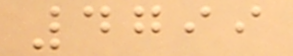4799
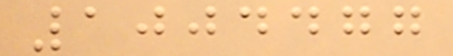1004477
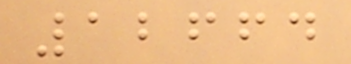12664
